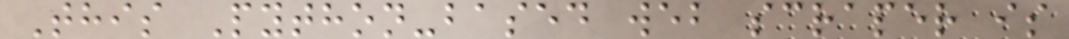This Python-based web scraper is
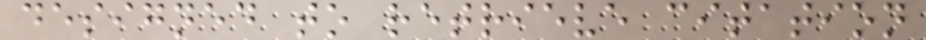designed to retrieve citation
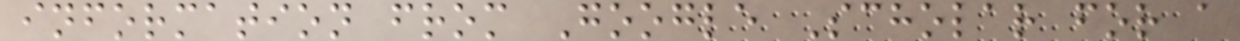information from Google Scholar for a
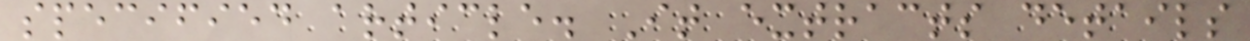specified article. It extracts details
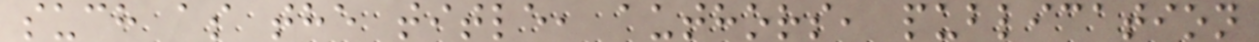such as the title, authors, publication
